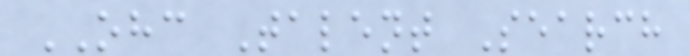OHC Talent Search
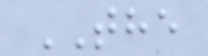THE
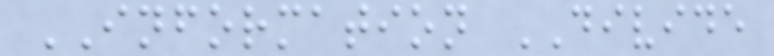INFORMATION DIVIDE
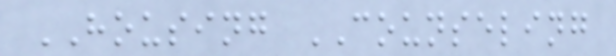HOUSING COUNSELING
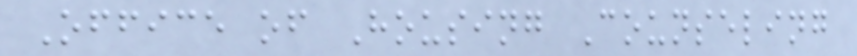Office of Housing Counseling
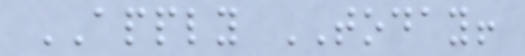APPLY TODAY!
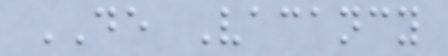DE Vacancy
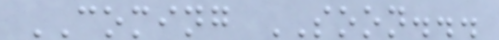COMING SOON...
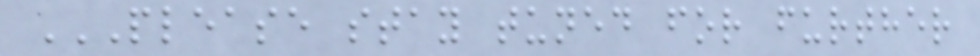PLEASE STAY TUNED FOR FURTHER
